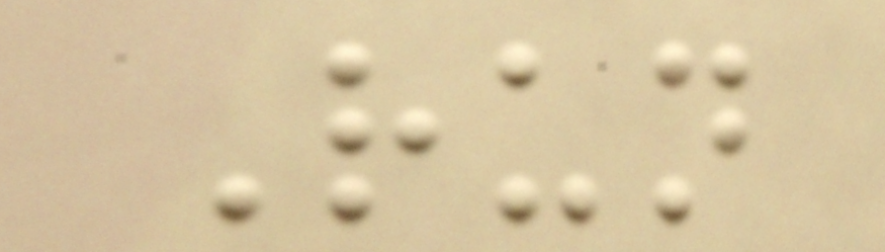Run
